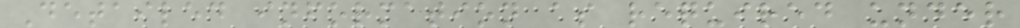Detailed information as required under
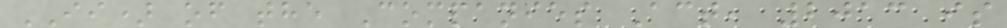II) of the Companies Act, 2013 is
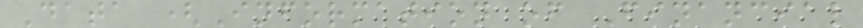Data (Information of Financial
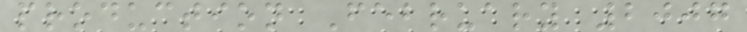production February 2007
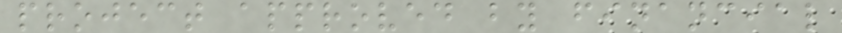project approved by financial
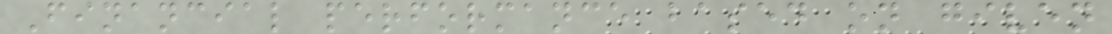Financial performance based on given
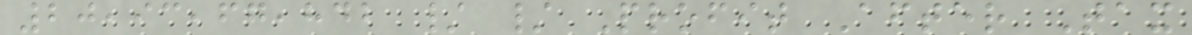20,93,67,842 / / Profit After Tax
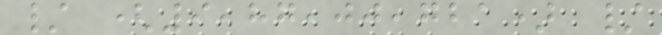/ (9,87,00,721) /
